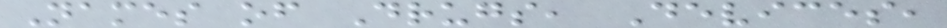Names of Drugs, Devices,
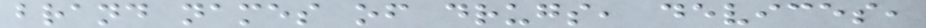brand names of drugs, devices,
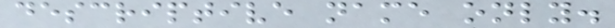descriptive name only.
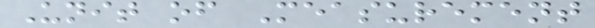Unit of Measurement
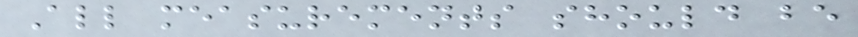All measurements should be
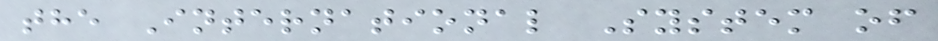the International System of
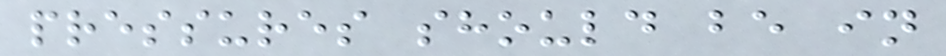pressures should be in
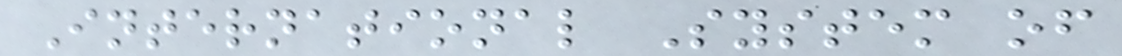International System of
